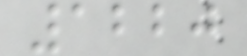1220
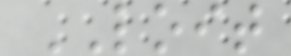LOIT
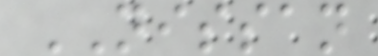NISSAN
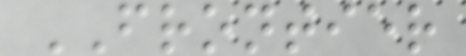FRONTIER
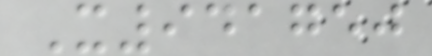X941750
